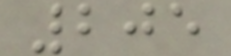205
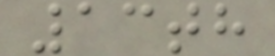13th
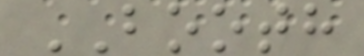BOOTH
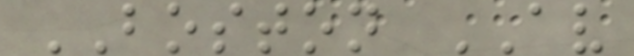BOSTON AV
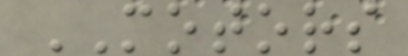MOTORS
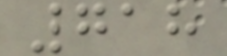718
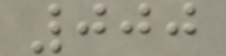000
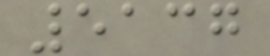5137
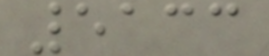5133
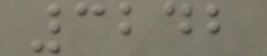3242
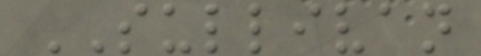SULLIVAN
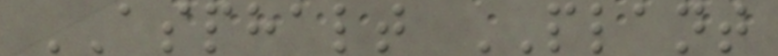ASPHALT PLANT
